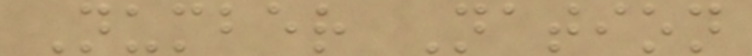Number Nation
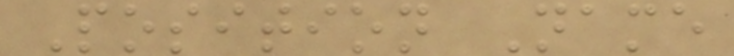Position Name
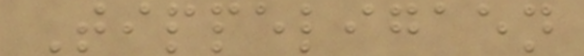Tippeligaen
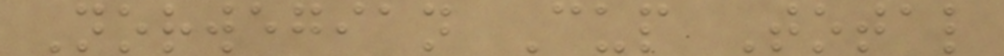Norwegian Cup Total
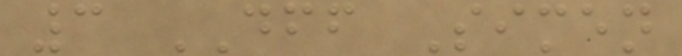3 DFF Simen
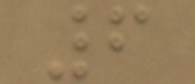6
